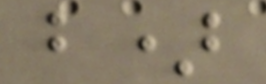b)
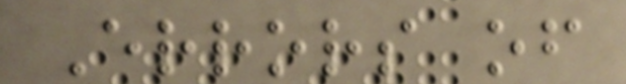Errors of
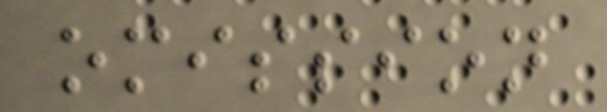omission
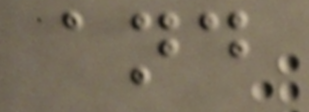and
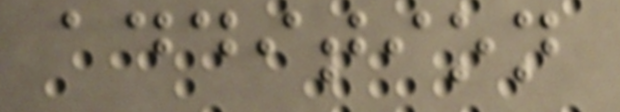addition
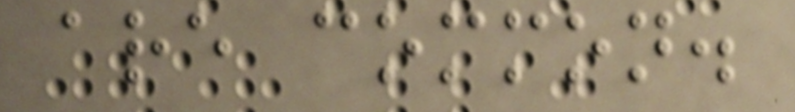are common.
